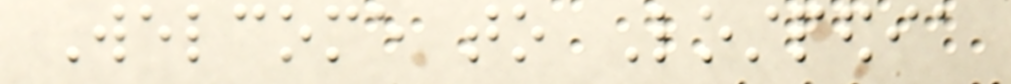Welcome to Lostpedia
